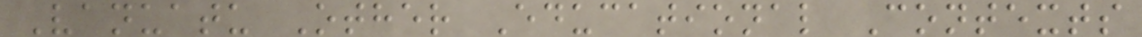Vanuatu Other Educational Contexts
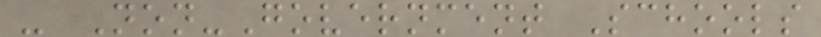- Non-Government Schools
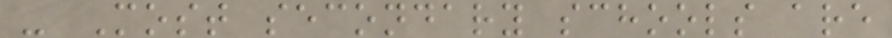- Most secondary schools are
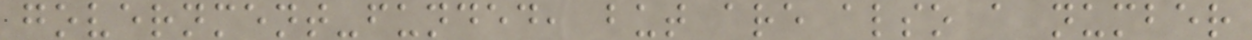government-funded, but are also a number
